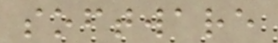software
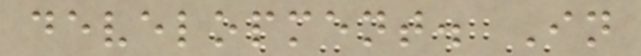development. In
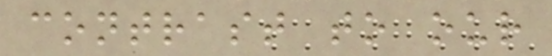contrast to our
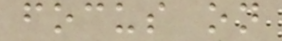focus on
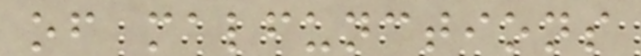of malfunctions
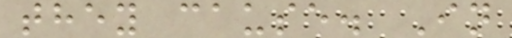they cause. In
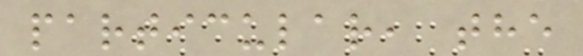particular, the
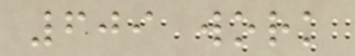609 work
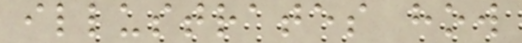illustrates how
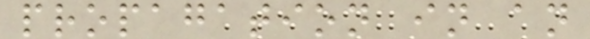propagation in an
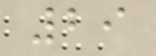29
